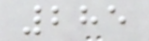285
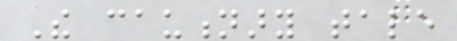The cautionary tale
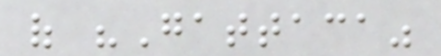of "Gattaca"
